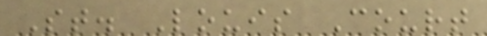St. Louis Court
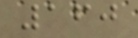160
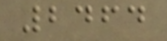2464
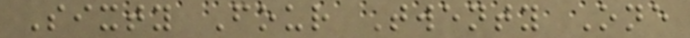Sixty Four Twenty One
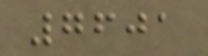7601
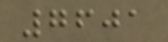7601
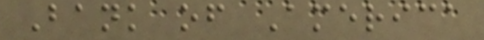Bank of America
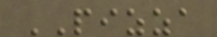PIZZA
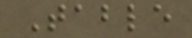Table
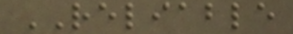RELIABLE
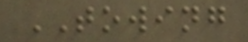TOWING
